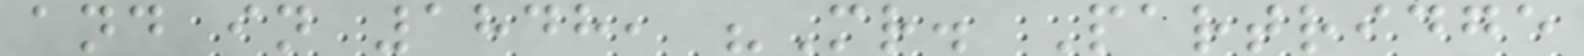and in 1848, "Mr. Partridge
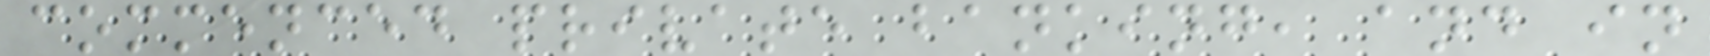commenced private banking, and in
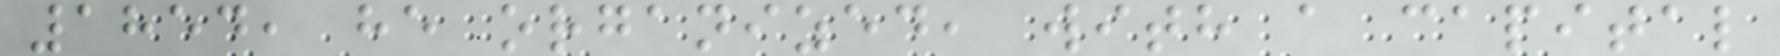1854, he organized, with a capital
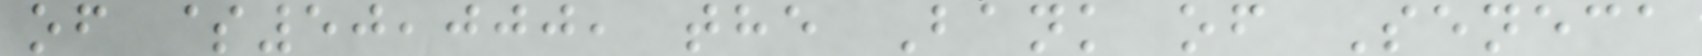of $50,000, the Bank of Seneca
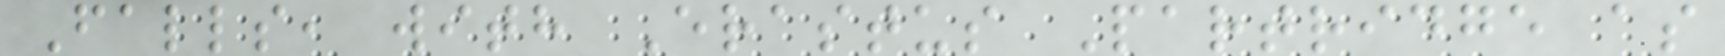Falls, with Erastus Partridge as
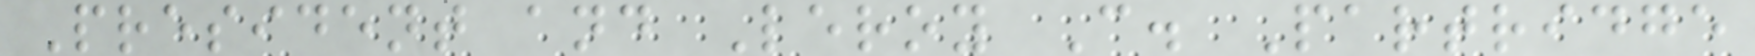President and Leroy C. Partridge
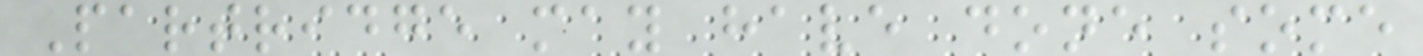Partridge may have done some
